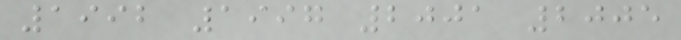1992 1997 2001 2005
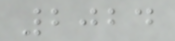2024
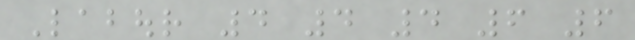Labour 4 4 4 6 6
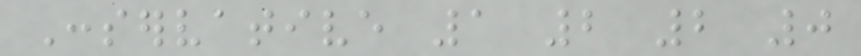Conservative 1 2 2 0
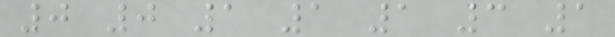0 0 1 1 1 3 1
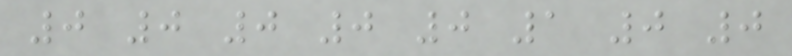0 0 0 0 0 1 0 0
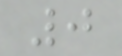0
